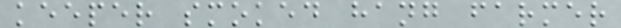keeper smoked hang farmer
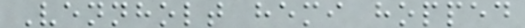Vennholt hemi hopped
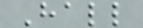Hall
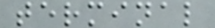terminal
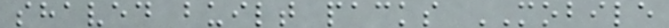shaved built packs MOBILE
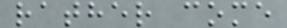rather come
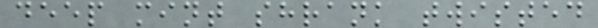deep mint shrank twisted
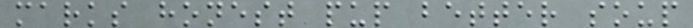marks honest pup better soup
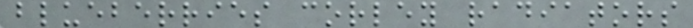blueberries corley radiators
